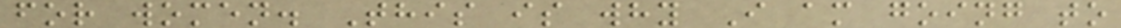for women. This is why I am going to
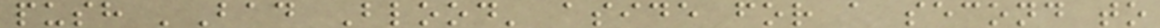push 'Bad Blood' aside for a second to
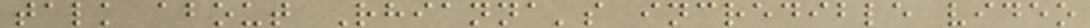talk about Rhianna's incredible video
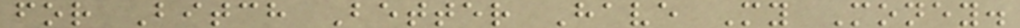for Bitch Better Have My Money.
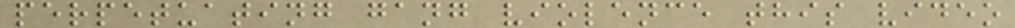perpetuating gang violence this video
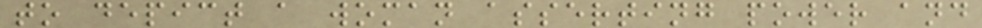to depict a woman asserting power and
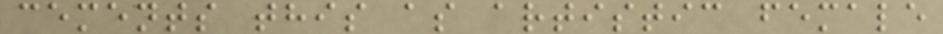cements this as artistic female
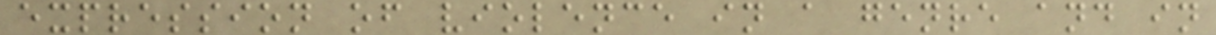expression of violence in a genre and in
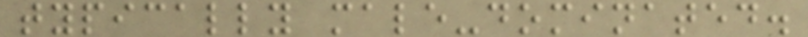typically male-dominated.
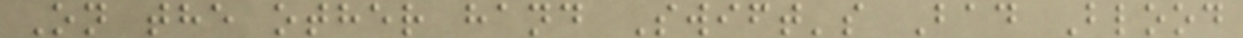On the other hand Swift's Bad Blood
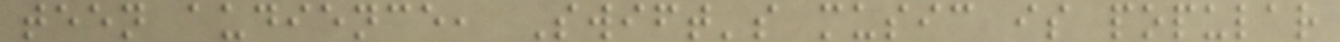teen audience, Swift's music is popular
